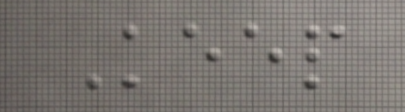Keep
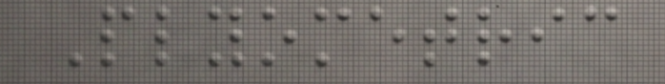Plyometric
